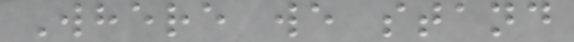Where we stand
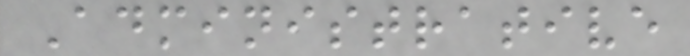Administrative
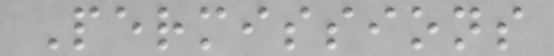Permissions
